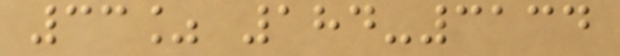33% 184-3134
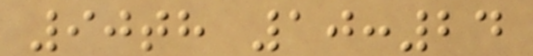90th 10:24
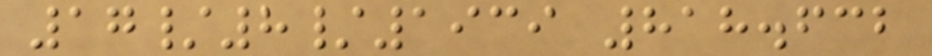17/8/1939 818.632
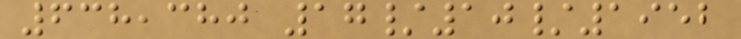638,380 17/10/1952
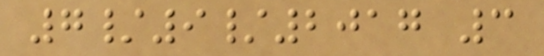7/9/2017 3
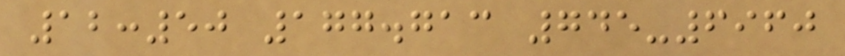12:50 177.713 745-6960
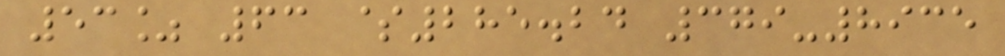53% 63 $285.24 379-8935
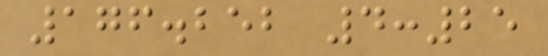176.252 4:25
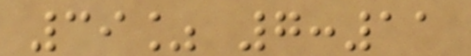39% 7:11
